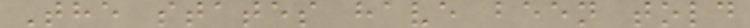The states have been told
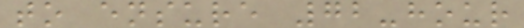to ensure 72-hour
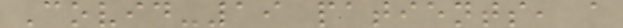Covid-19 patients, a
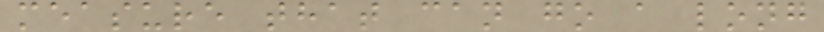measure that can go a long
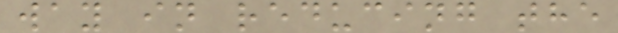way in reducing the
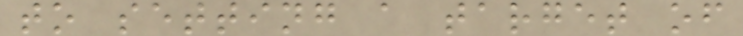to setting a target of
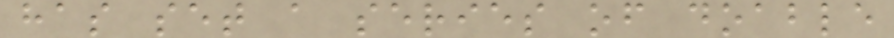has set a series of doable
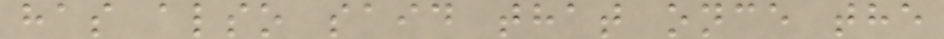has also said that once the
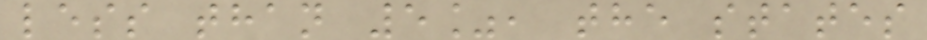less than 5%, the states
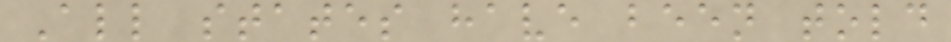All states have been told
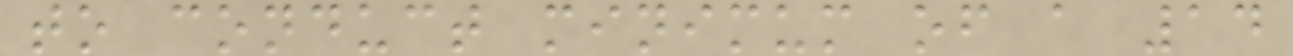to conduct minimum of a 14
